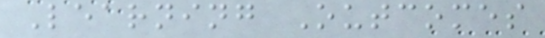Learning Outcomes
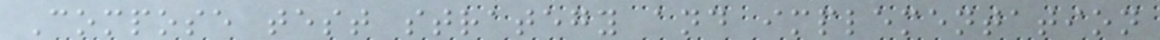Compose test strategy and implementation
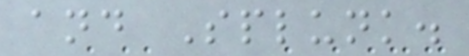and Splunk.
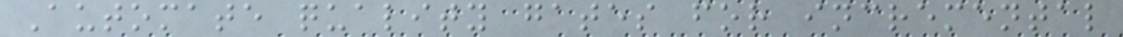Automate quality gates for incremental
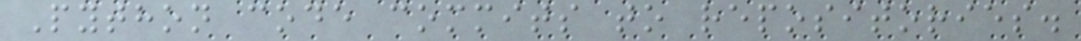Python code commits to repositories.
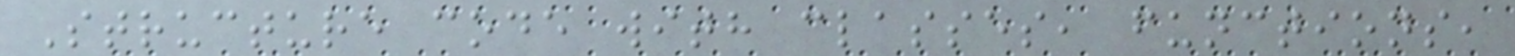Structure code with classes, functions,
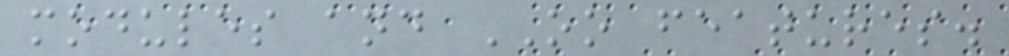modules and OO features.
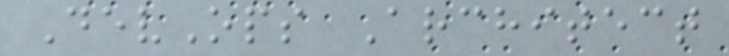DevOps Architect
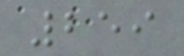259
